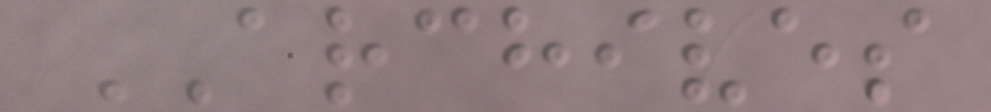ARCHIVES
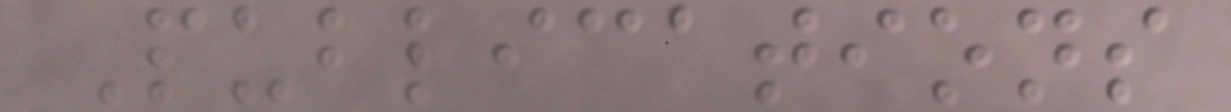Publications
